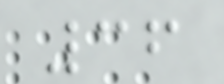36
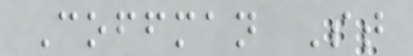Coffman St
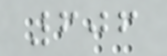606
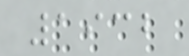1932
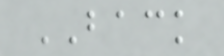BACK
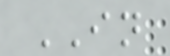IN
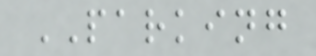PARKING
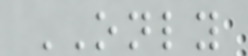ONLY
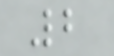2
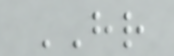HR
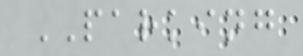PARKING
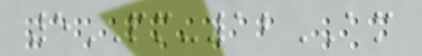5PM-12AM
